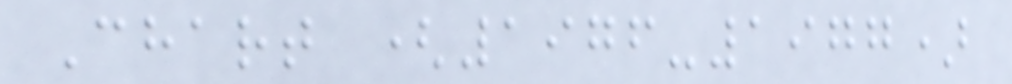Chart (1976-1977)
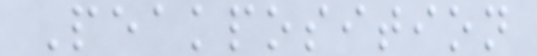Peakposition
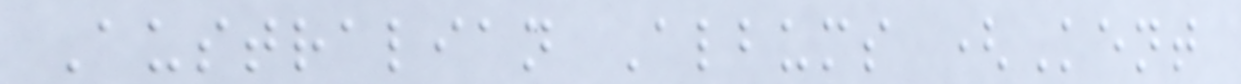Australian Albums (Kent
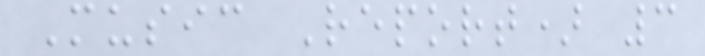Music Report) 3
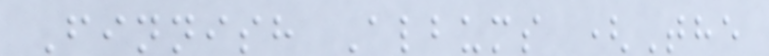Finnish Albums (The
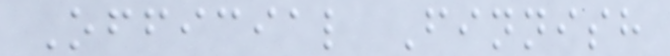Official Finnish
